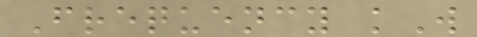Frequency kW
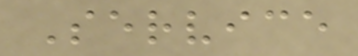Service
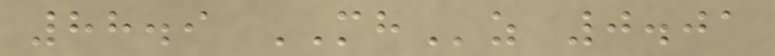88.9 MHz 0.01
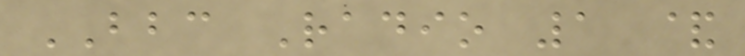BBC Radio 1 &
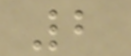2
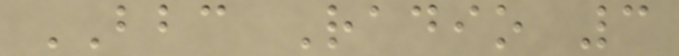BBC Radio 3
